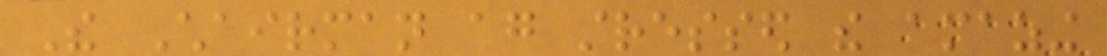The Chairman again stressed the amazing
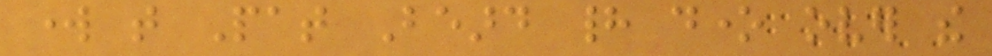work that Pat Beard had done over the
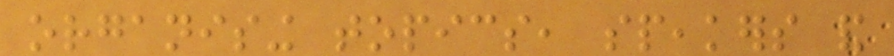organising topics, speakers and
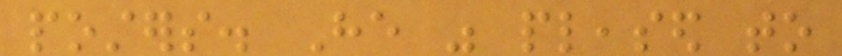posters. He was pleased to
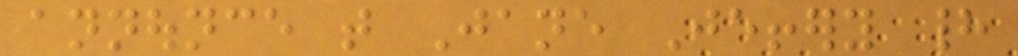announce that Jane Jeffery had
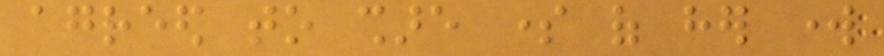agreed to share some of her work
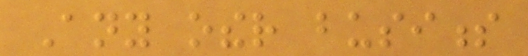Any other business
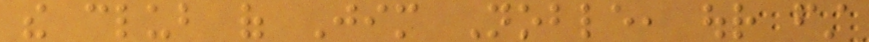the club of Jim Noble, our first
